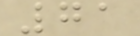71
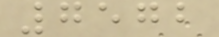7572
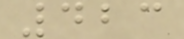423
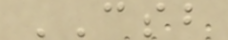CSB
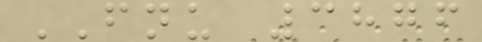FNU 3876
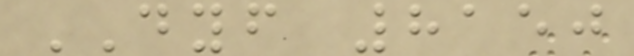DYF 8150
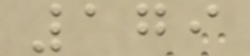179
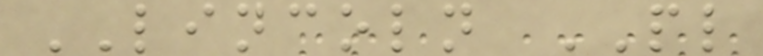LINCOLN PL
